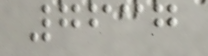7637
